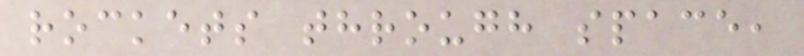rockets through space,
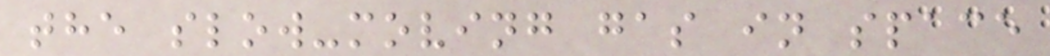the slow-moving gas in space
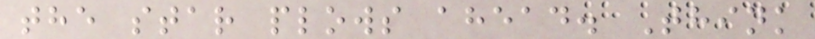the star plows ahead. Think
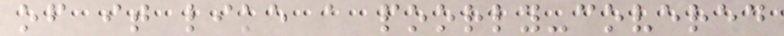of it like a poorly-covered
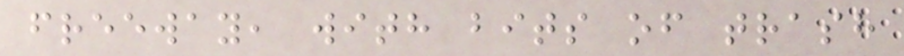freeway, with bits of trash
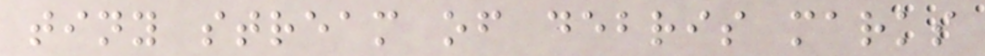tiny stream of debris marks
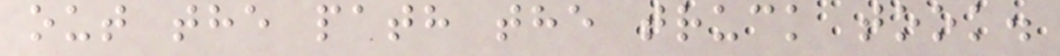out the path the truck took.
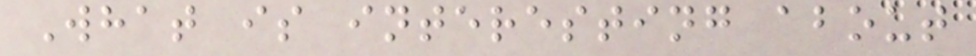What is interesting about
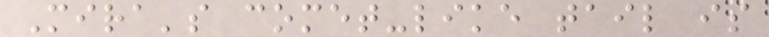Mira's comet-like tail is
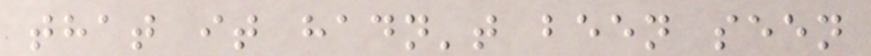that it hadn't been seen
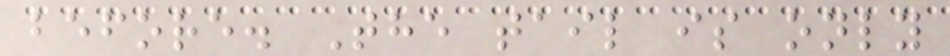before. The tail is only
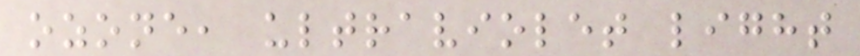ozone, ultraviolet light
